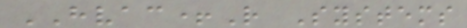HVAC+R Systems
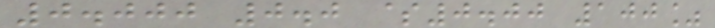0.000 0.0 $0.00 100%
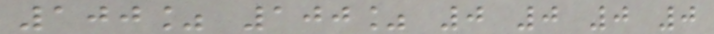100% 100% 0 0 0 0
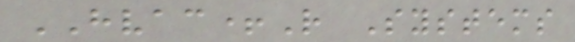HVAC+R Systems
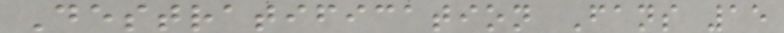Destratification Fans 15
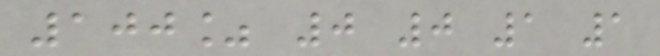100% 0 0 1 1
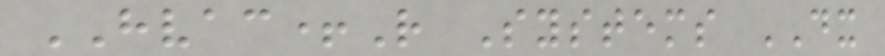HVAC+R Systems DX
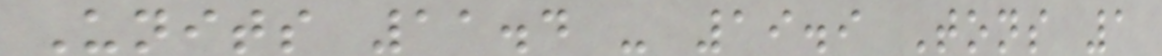Units 11.4 - 19.9 Tons 1
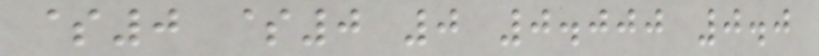$0 $0 0 0.000 0.0
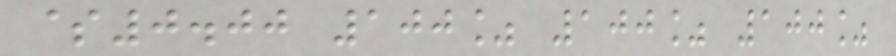$0.00 100% 100% 100%
